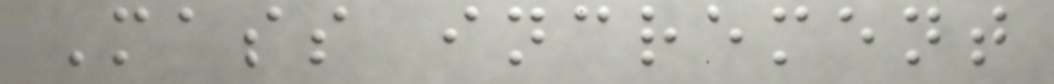Mass increment
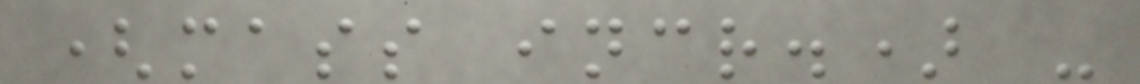(mass incr.) -
